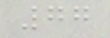77
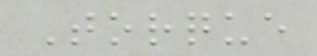Torque
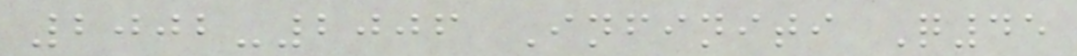2002-2006 Infiniti Q45
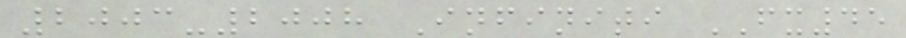2003-2008 Infiniti FX45
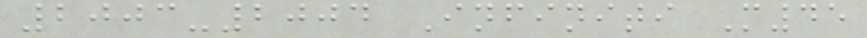2003-2004 Infiniti M45
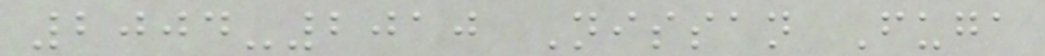2004-2010 Nissan Fuga
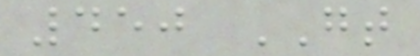450 GT
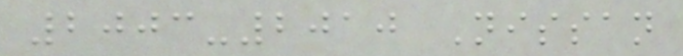2003-2010 Nissan
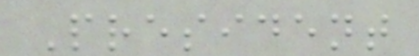President
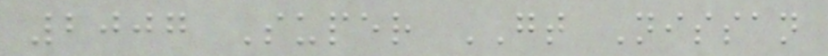2007 Super GT Nissan
